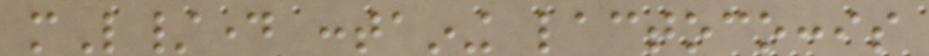mL/day containing lactococcis
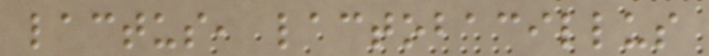lactus, lactobacillus
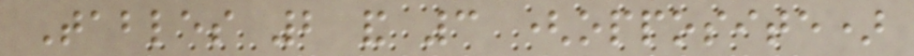Tables 2 and 3 (opposite)
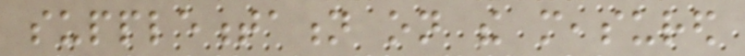supplementation on the measured
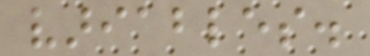variables.
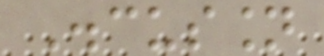Discussion
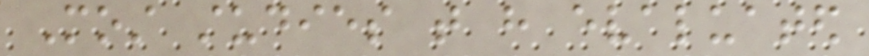Most studies that have evaluated
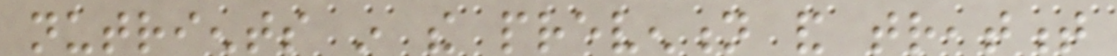nutrients in the prevention and treatment
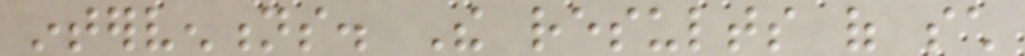interventions. The results of such
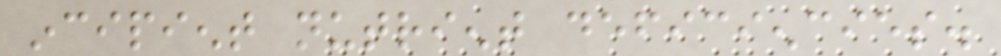incipient nutrient deficiencies.
